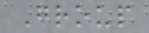Group
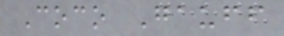Coco Gauff
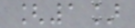[1]
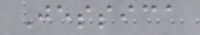Jessica
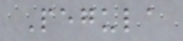Pegula
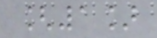[1]
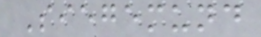Siegemund
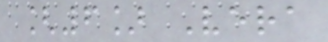[6] Vera
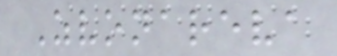Zvonareva
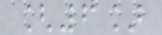[6]
